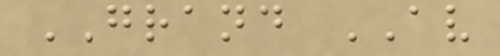GRAND AV
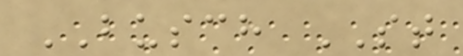BUSCH ST
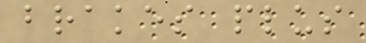brakes plus
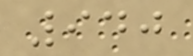940
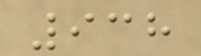938
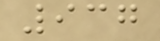937
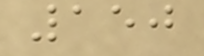150
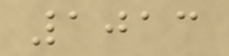1013
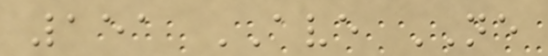151 AVE NE
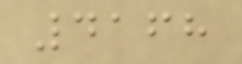4168
